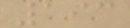193
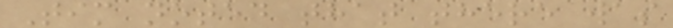Tim noted that there was
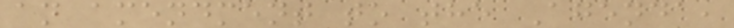an amendment to the Agenda,
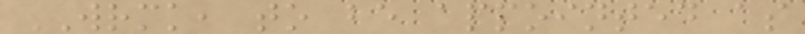WRMK, to be appointed as
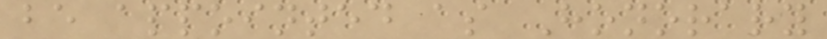be appointed as Honorary
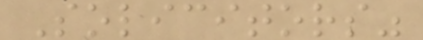Solicitors"
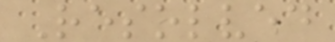Resolved
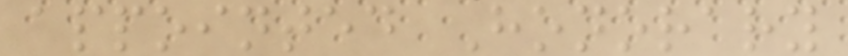appointed Honorary
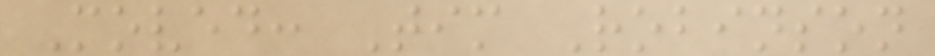Moved: Tim Robinson
